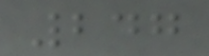247
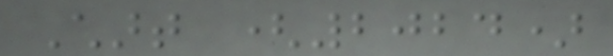Chart (2024)
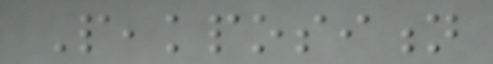Peakposition
